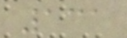131
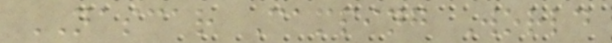NASCAR Camping World
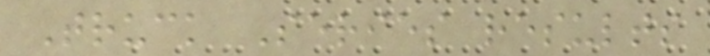Truck Series results
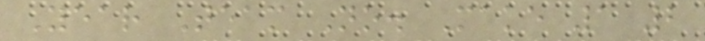Year Team No. Make 1 2
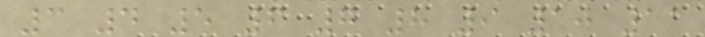3 4 5 6 7 8 9 10 11
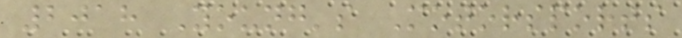2018 Young's Motorsports
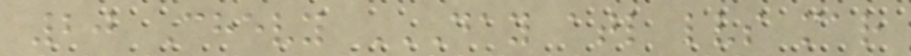20 Chevy DAY ATL LVS MAR
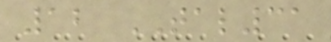12 TAL31
